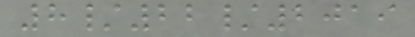8/22/2019
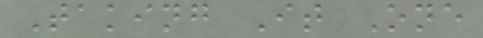Taking It One
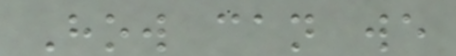How can we
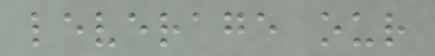leverage our
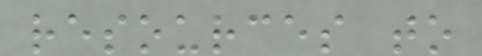resources to
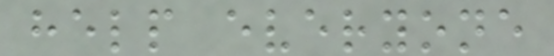help everyone
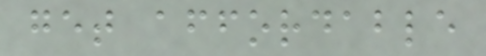get affordable
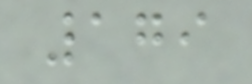179
